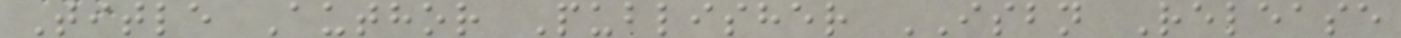Title Author Publisher ISBN Release
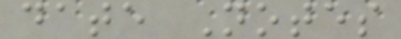date Notes
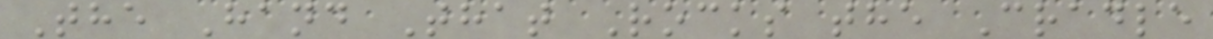The Hand That Rocks the Cradle
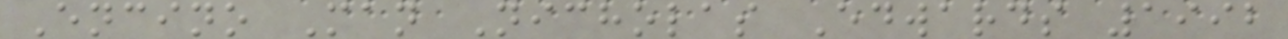Encino Man Nicholas Edwards 1992
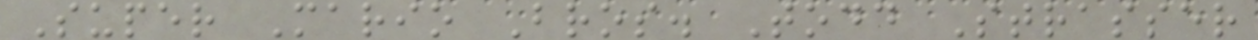Super Mario Bros. Todd Strasser
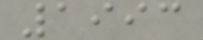1993
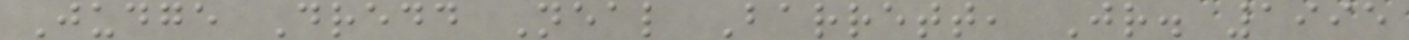Judge Dredd Neal Barrett, Jr. 1995
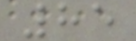85
